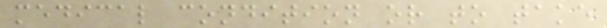medical condition or to take
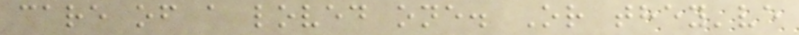care of a loved one. Or they've
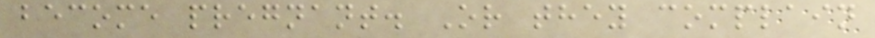become pregnant. Or they complain
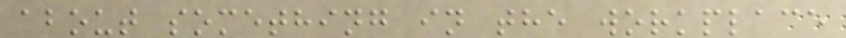about something in the workplace
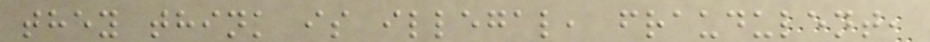they think is illegal, fraudulent,
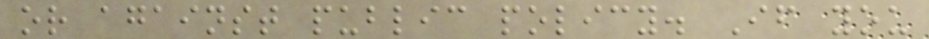or against public policy. If you
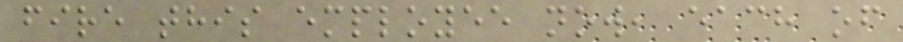fire this employee now, each of
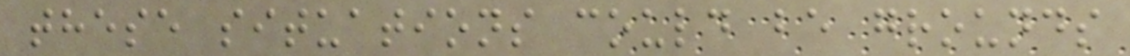these situations could be grounds
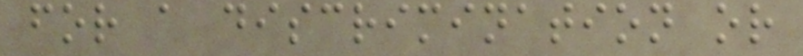for a discrimination or
